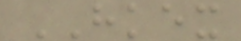HKEX
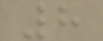8
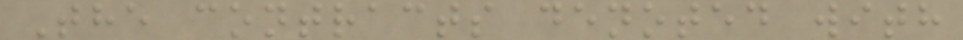The contracts denoted with
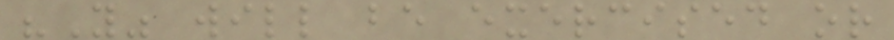"Y" will be exercised or
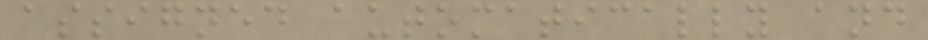assigned automatically and
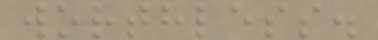worthless.
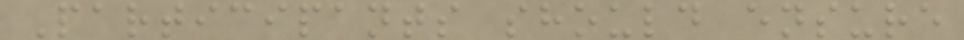Participants should ensure
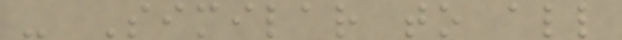- Similar to all
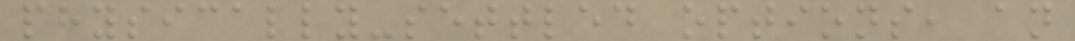physically-settled options, an
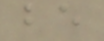be
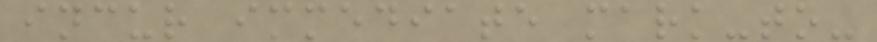incur immediate mark-to-
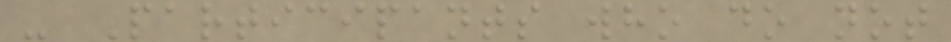- Participants who do not
